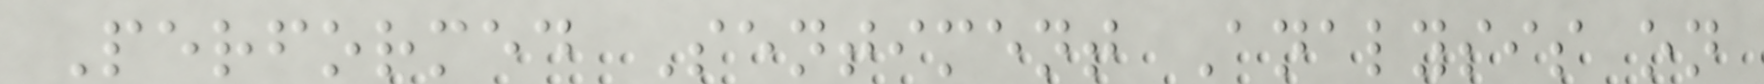Performed Sentiment Analysis on
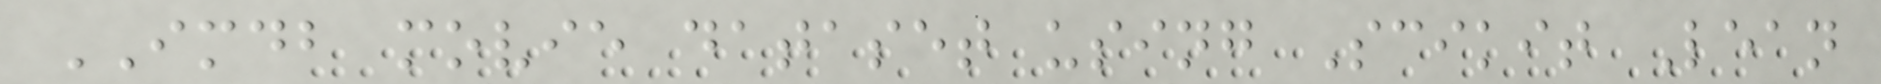IMDB movie dataset using Scikit Lean
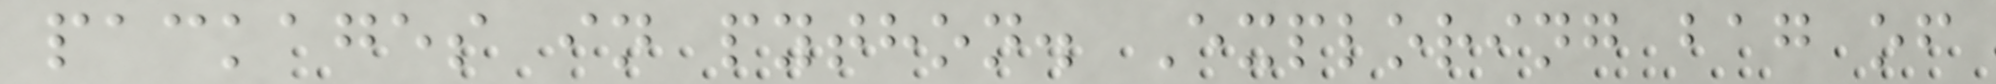packages in python. Exploring bag of
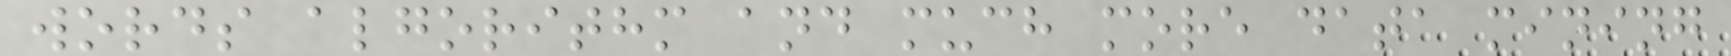words algorithm and much more data mining
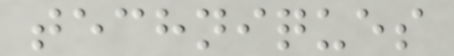techniques
